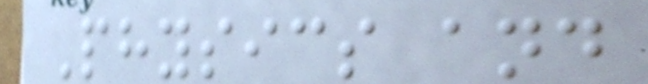Physics and
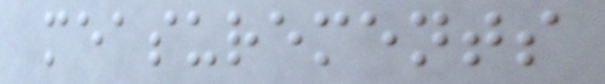measurements
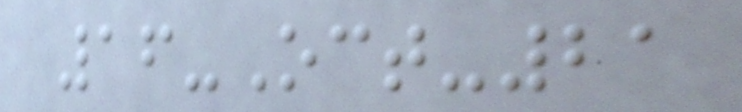16-Oct-21
